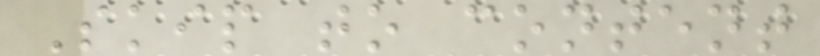Skip to content
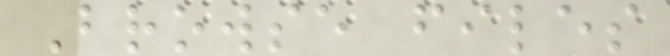Browse files
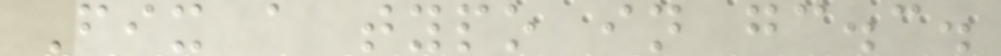Fix a typo in gc.c.
